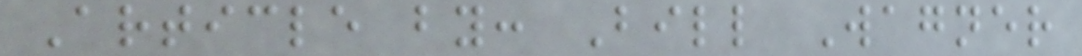Article by: Bill Wagner
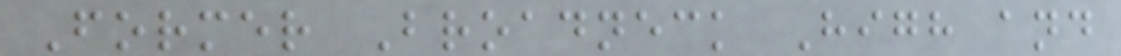Former Broadneck High and
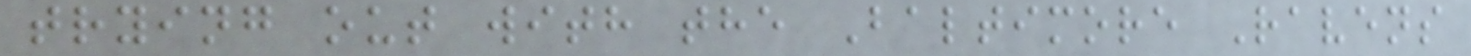trying out with the Baltimore Ravens
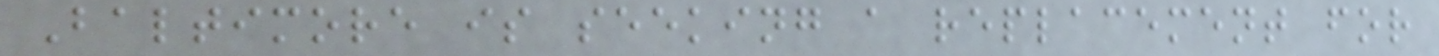Baltimore is seeking a replacement for
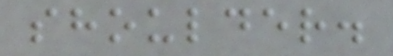shoulder.
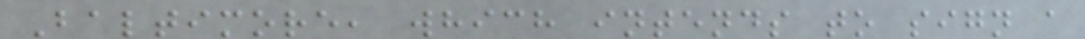Baltimore, which intends to sign a
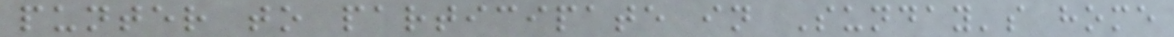punter to participate in Sunday's home
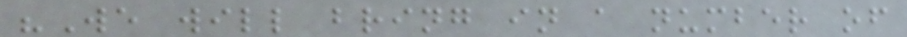"We will bring in a number of
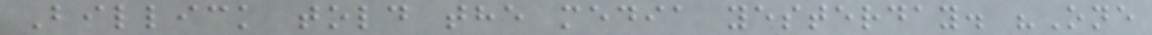Billick told the media yesterday. "One
